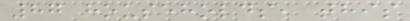87 households, this
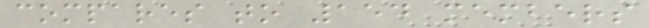compares to 154 members
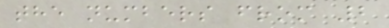the numbers from 2
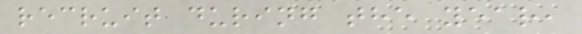recruit during the year,
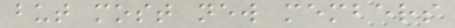but most new members
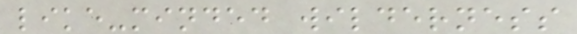like-minded wilderness
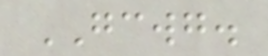GCWG.
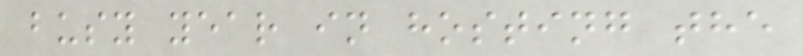busy year in hosting the
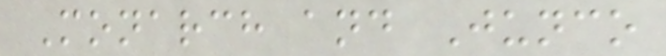Monarch and Junco
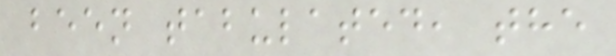been tabulated, the
